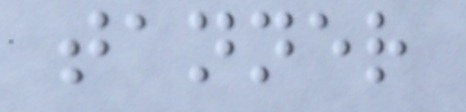tanner
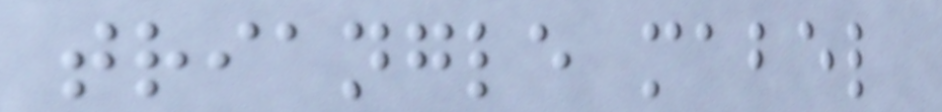triangle mabel
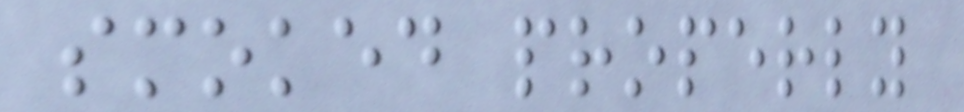smoked properly
